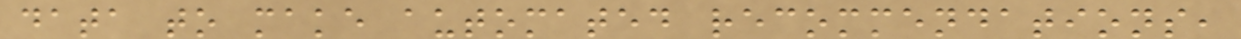data to make automated recommendations,
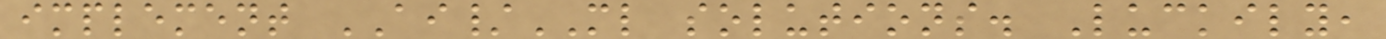implement AI/ML solutions. Luckily,
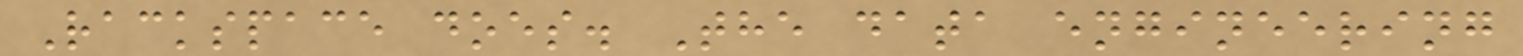Rackspace does. The data engineering
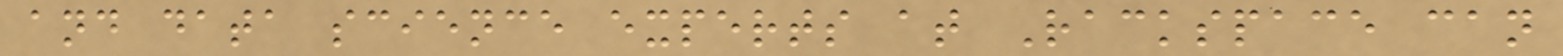and data science experts at Rackspace can
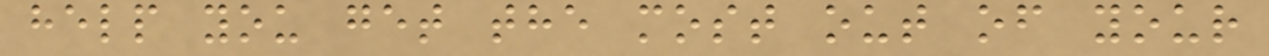help you get the most out of your
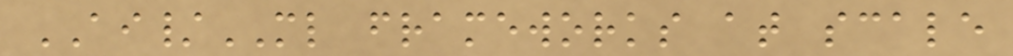AI/ML frameworks at scale
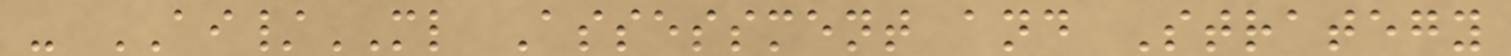- AI/ML Assessment and Strategy
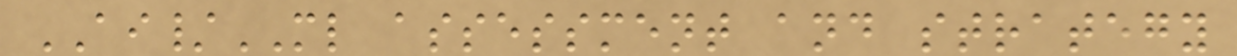AI/ML assessment and strategy
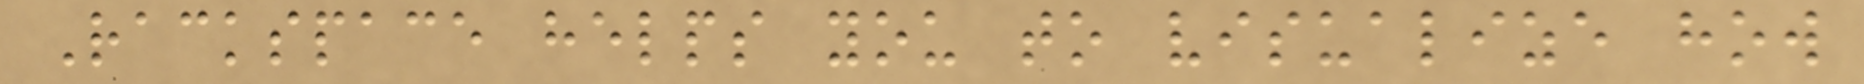Rackspace helps you to visualize how
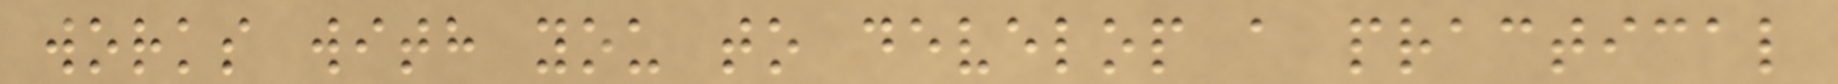works with you to develop a practical
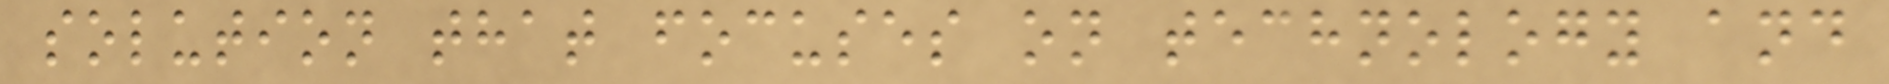solution that focuses on technology and
